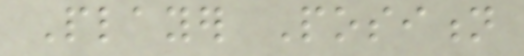Player Position
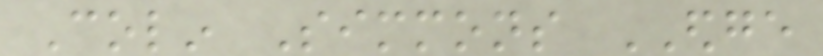Colin Simmons EDGE
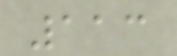113
